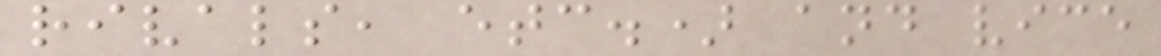rivals, etc.) and vice
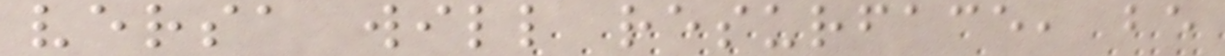versa will resurface, be
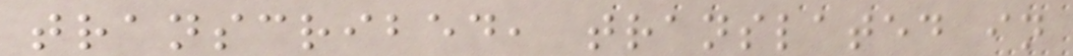transcribed, translated in
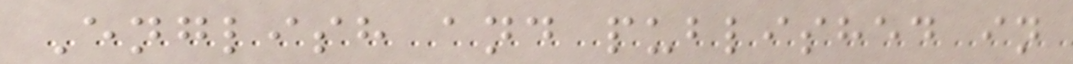English and published in
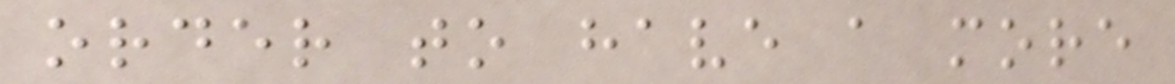order to have a more
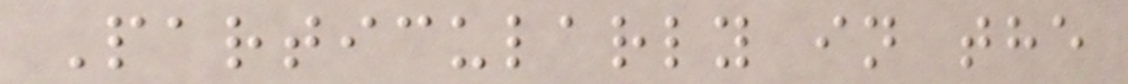Particularly in the
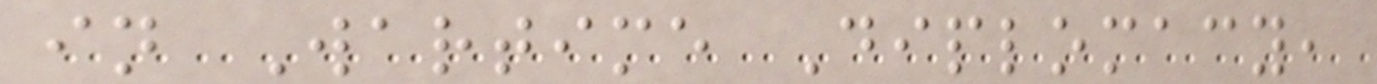in Wartime Diplomacy,
